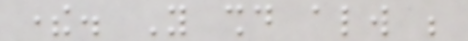there. You should always be
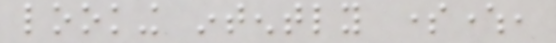looking intently somewhere,
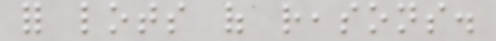for lots of reasons.
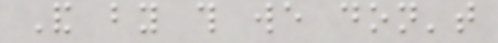And by this we don't
